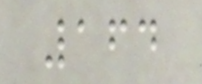164
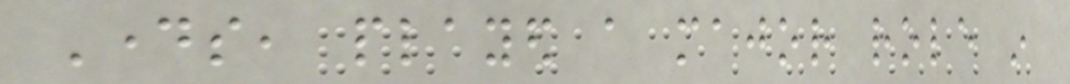Days, played a major role in
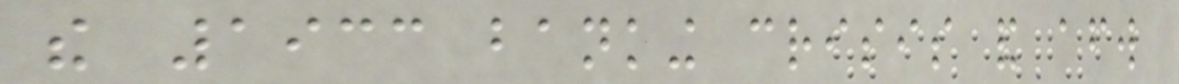the 1933 banking crisis and afterward
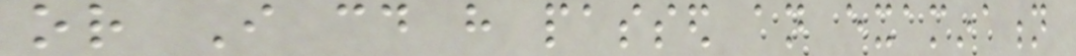or I could have passed an examination
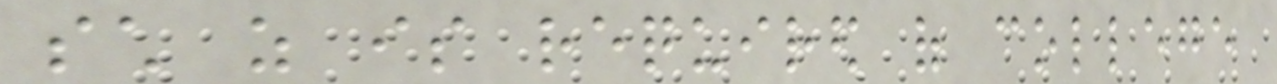such as is required of college
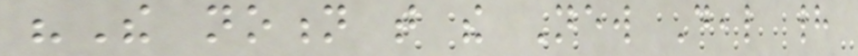"The notion that the New Deal had
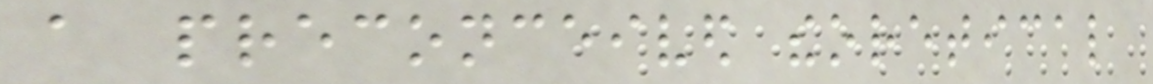a preconceived theoretical
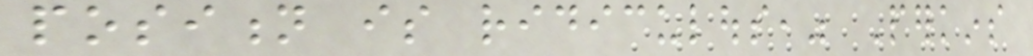position is ridiculous," Perkins
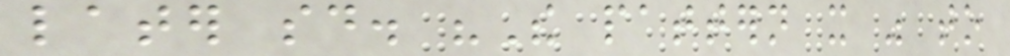later said. "The pattern it was to
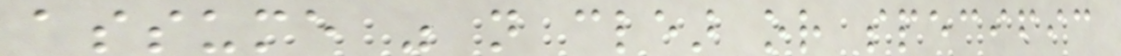assume was not clear or specific
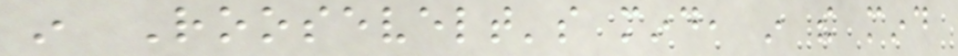in Roosevelt's mind, in the mind
